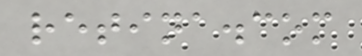retina.com
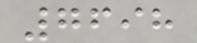7698
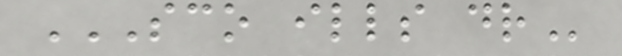SCO ILLS DR
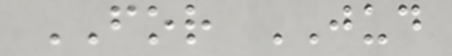FOR JUD
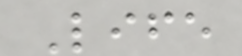Life
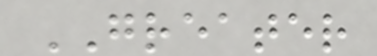GREATER
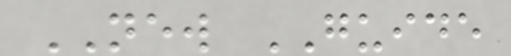NEW GUIDE
